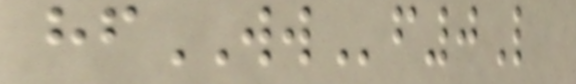hfWWf0L
